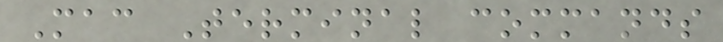Mac Terminal commands
